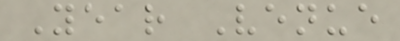Year Venue
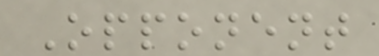Opponent
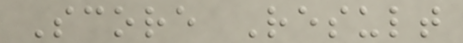Score Result
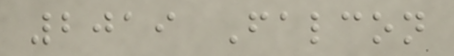2019 Falcon
